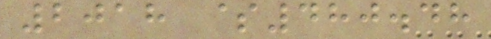2018 $480.48
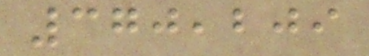370,209
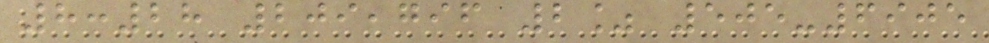8:28 209,796 2% 505-6905
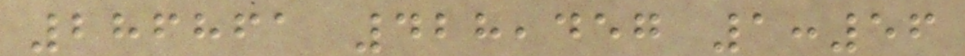286861 428,457 1:56
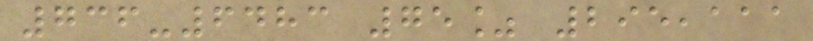736-6483 75% 295,111
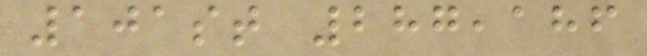101st 287,186
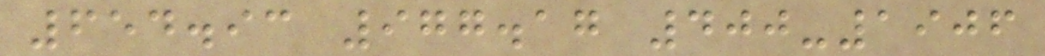654.93 977.17 400-1906
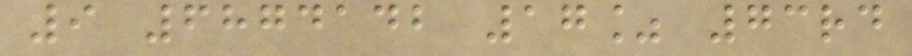9 6874142 17% 73rd
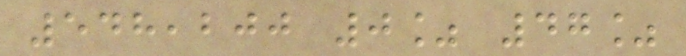548,200 0% 47%
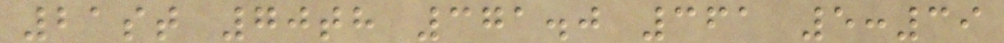21st 70th 371.0 361 5:39
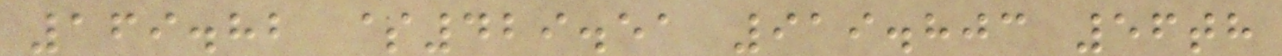169.82 $429.51 919.803 56th
